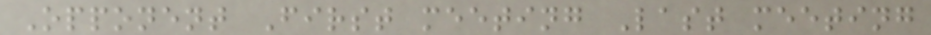Opponent First meeting Last meeting
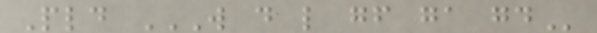Pld W D L GF GA GD
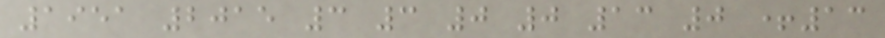1951 2015 3 3 0 0 13 0 +13
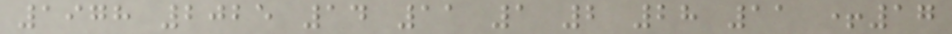1978 2025 14 11 1 2 28 11 +17
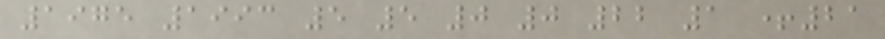1975 1993 5 5 0 0 22 1 +21
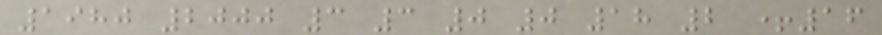1980 2000 3 3 0 0 18 2 +16
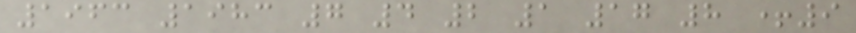1963 1983 7 4 2 1 17 8 +9
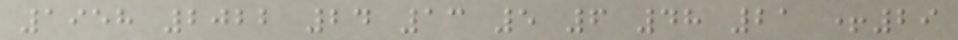1958 2022 24 13 5 6 48 21 +29
